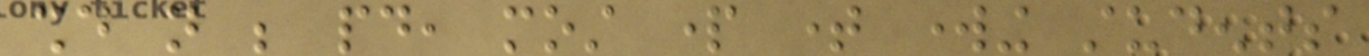should not be paid, most part time working students
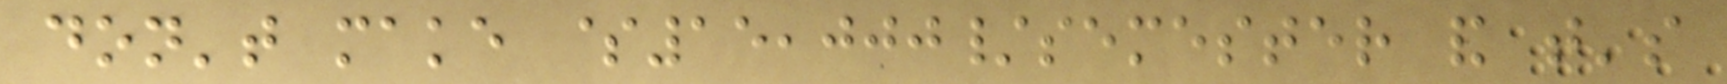don't make $15,000/semester and that's
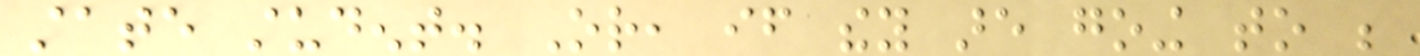state student. Or, if they are going to be
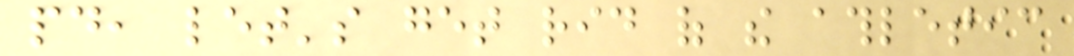paid, let's get rid of the athletic
